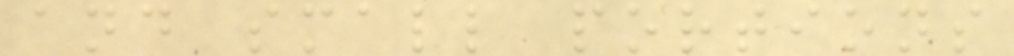and small portions
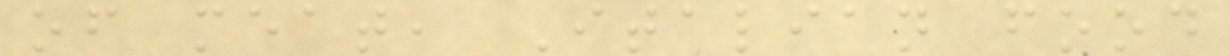of meat, Italian food
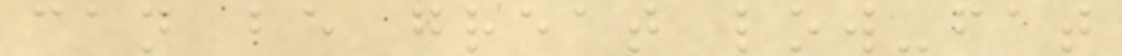can be great low-fat
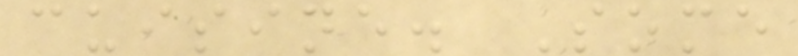cuisine. Some
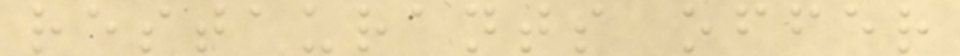restaurants offer
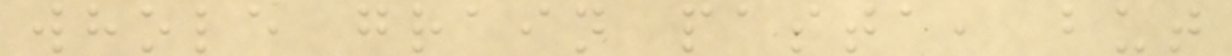whole grain pasta, but
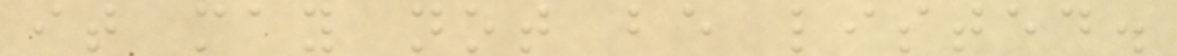it may not be listed.
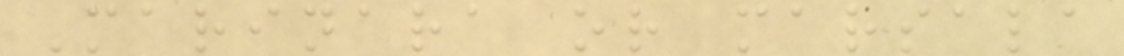Marinara or marsala
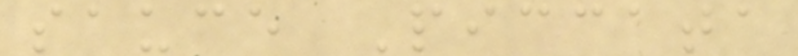sauce Piccata
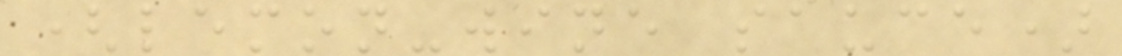(lemon-wine sauce)
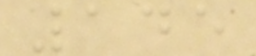145
